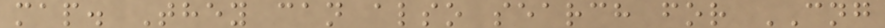map. They can also search for CNG
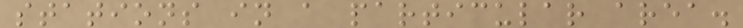stations in a particular area.
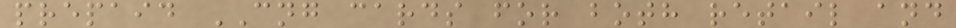prepaid CNG cards for both retail and
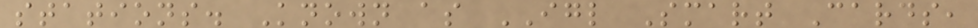stations. Known as IGL Smart Cards,
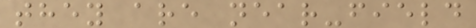they are near-field
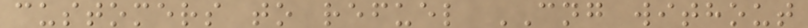customers to refuel CNG without
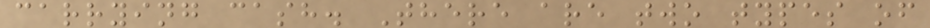carrying cash. There are two types of
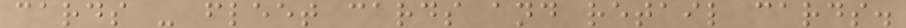cards - fleet cards and retail cards.
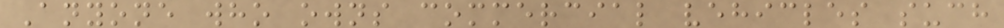Anyone who owns commercial vehicles such
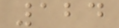124
